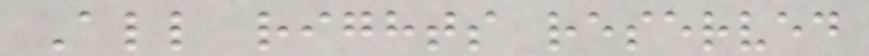All rights reserved
